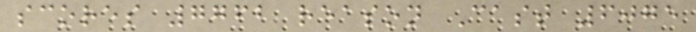scores 7762 reason Cast 6075
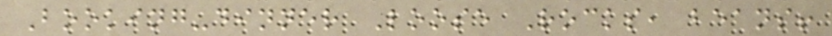Booking-dinner Loose Rocks, beans!
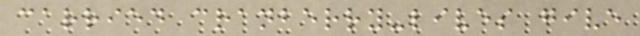carried cranberry-lives give
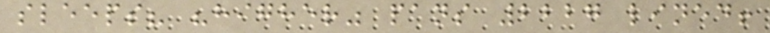sleeps? "higher" pans 2227 lined!
